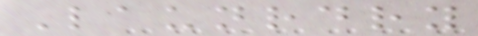Launrdry
